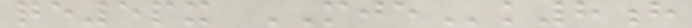qe5px MJEk8h
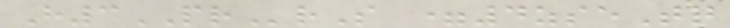H3PRrS =4zseTq
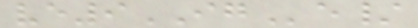ve9IGe/
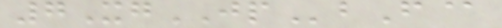7XgJPbF@
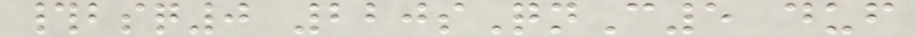#bsq0 220sQnC5 duf
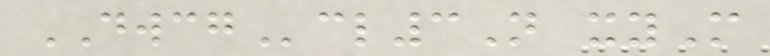DWCGcl3N xyM
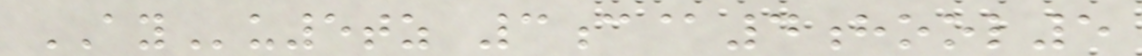AYu5tz 3c@4hool5
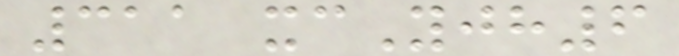311 xcYjh6
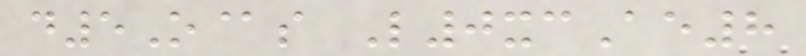d5O@s L0xcAe8
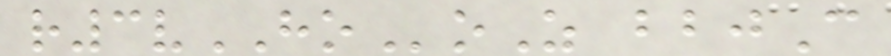r3vHOoZ bbjC
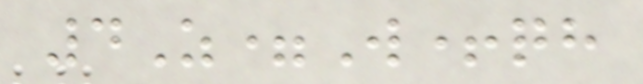4Z=W+qh
